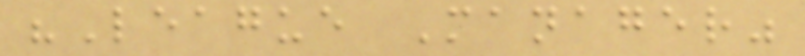"League Manager"
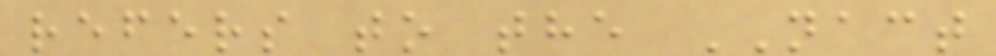refers to the NACT
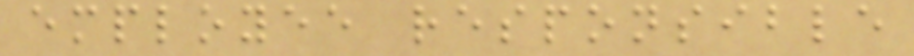employee responsible
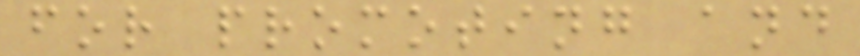for promoting and
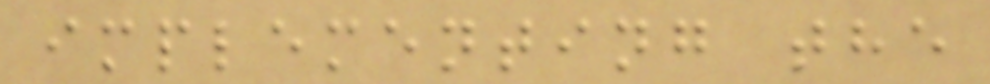implementing the
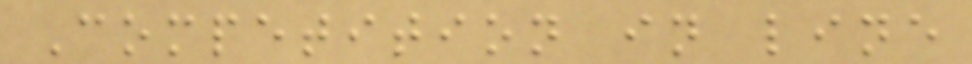Competition in line
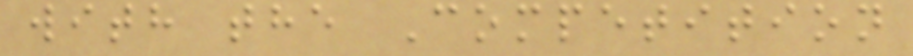with the Competition
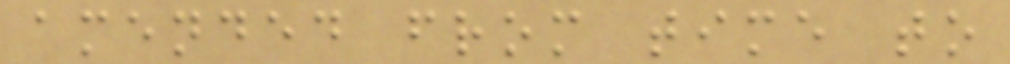amended from time to
